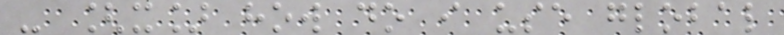- [x] how do i use global
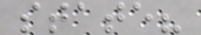state?
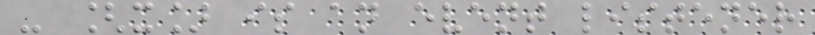- [x] is an event listener
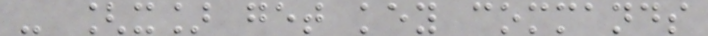- [x] get key commands
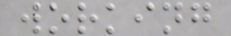working
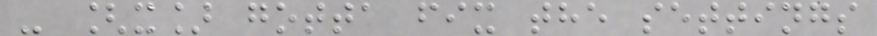- [x] gotta fix the settings
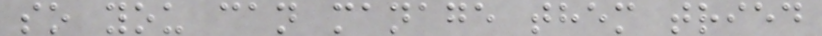so you can manage them tried
